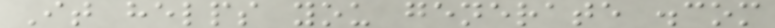It helps you generate .com
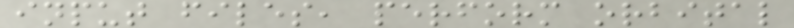input files, perform orbital
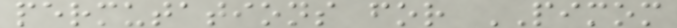permutations for PIMOM
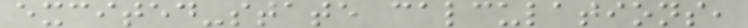excited-state calculations,
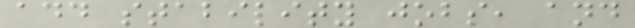add stability jobs, and
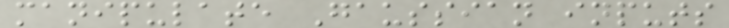manipulate Gaussian inputs
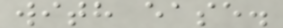with ease.
